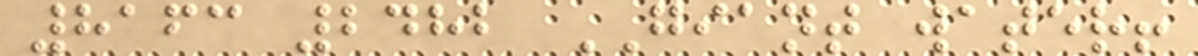8163 2482 GIANT water!
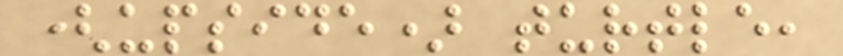(upside) turtle,
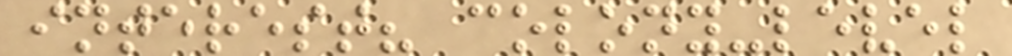interest? colony-level
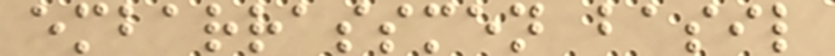embarrassmen basil
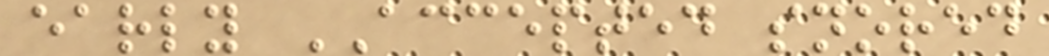early ACCEPTED snored
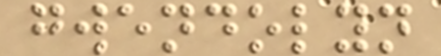gwendolyn
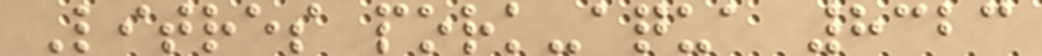Litres pork-aqua 8323
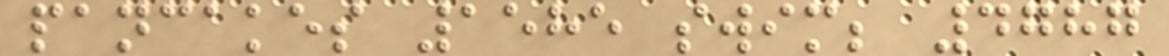pancakes 1585 swim; 4787
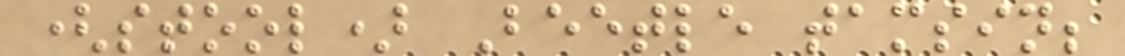(stool) Beetle tamsin;
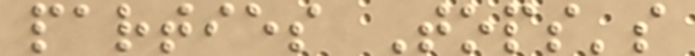parties Tops's
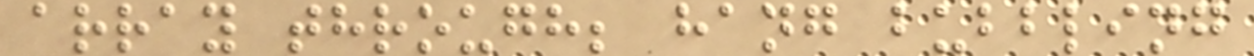array through; hang bubbling
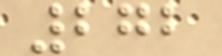272
